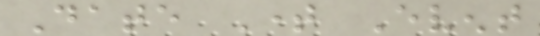Date Time Event
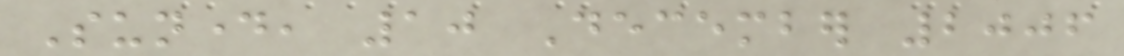Sunday, 10 December 2006
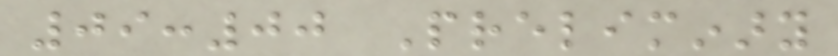09:00 Preliminary
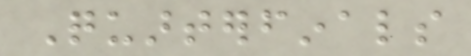Quarterfinals
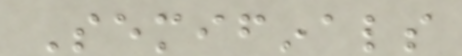Semifinals
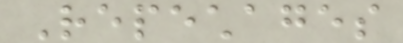Repechages
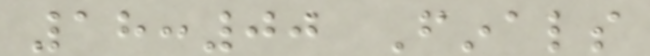18:00 Finals
